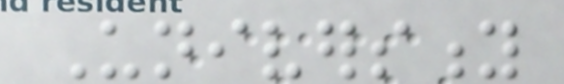University
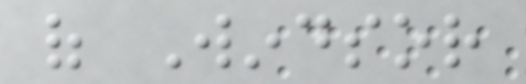of Windsor
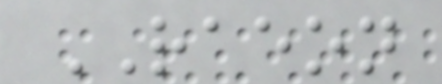RAEON
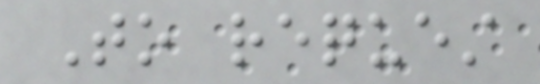To request
